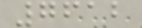7612
